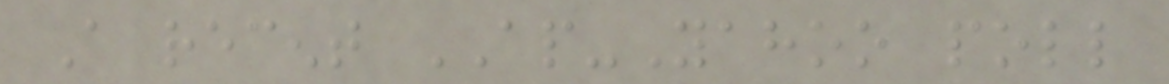A recent AP-Yahoo poll
